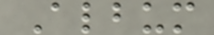Album
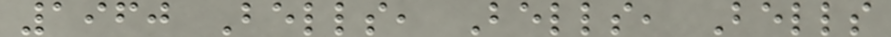1960 Bells, Bells, Bells
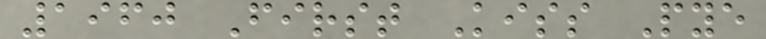1960 First Kiss Pye
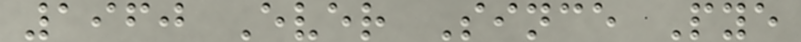1960 Ever Since Pye
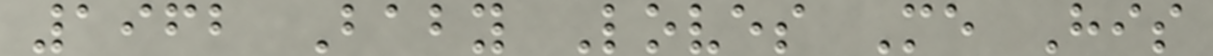1962 Baby Loves Me His
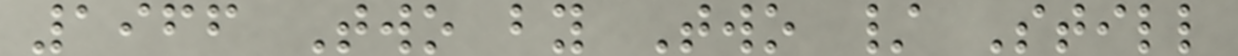1966 Two by Two / Still
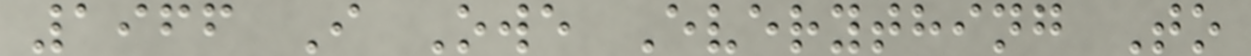1966 I Owe Everything To
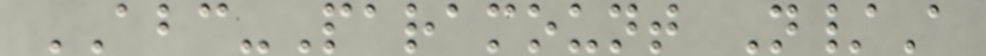ABC-Paramount N/A
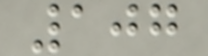107
